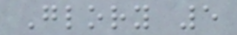Glory 5
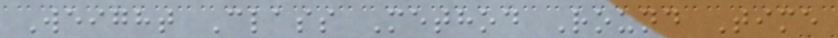Weight Class Method Round Time
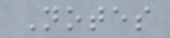Notes
